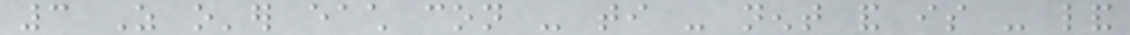3 As o'er each con - ti - nent and is - land
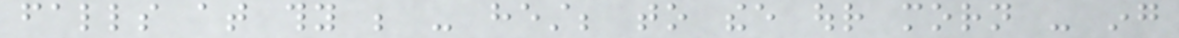falls at thy be - hest; to thee our morn - ing
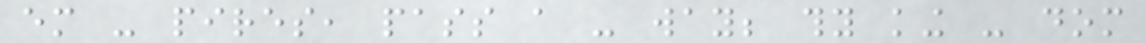em - pires, pass a - way; thy king - dom
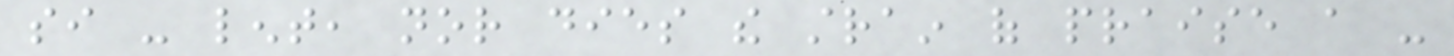si - lent, nor dies the strain of praise a -
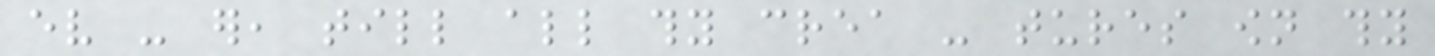ev - er, till all thy crea - tures own thy
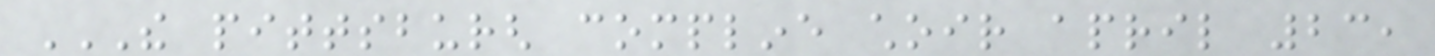THE PITTSBURGH COMPLINE CHOIR APRIL 23,
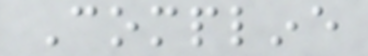Compline
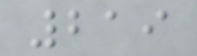219
